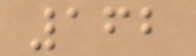162
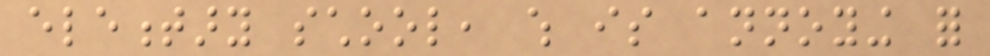elementary school, which is annoying for
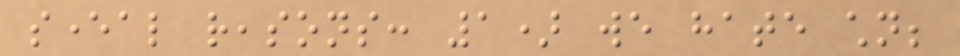several reasons: 1) we hate children;
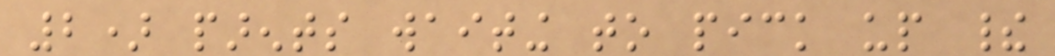2) parents waiting to pick up their
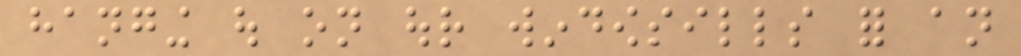hanging out on our windowsills for an
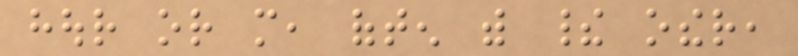hour or more, often with their other,
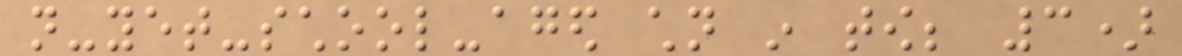not-yet-school-aged children in tow; 3)
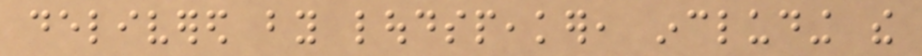delivered by loudspeaker, including the
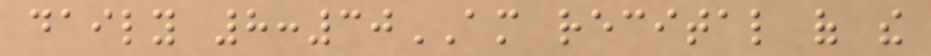daily 8:30AM recital of the
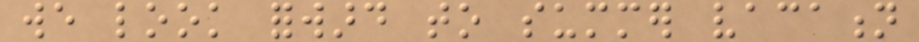we look forward to summer vacation
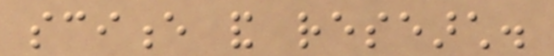science and research.
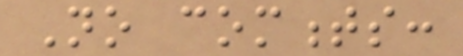No comments:
